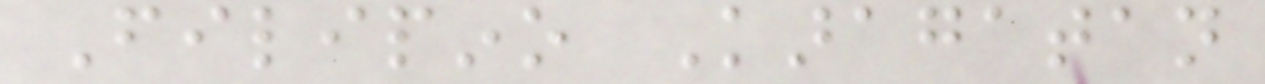Filipino Karagatan
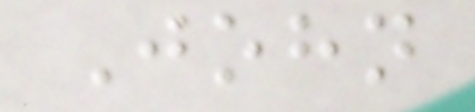John
